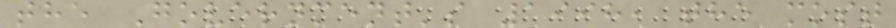the Government's 1998, the most
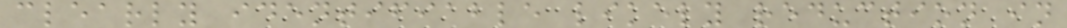clearly identifiable likely reduction in
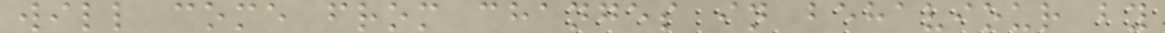will come from changes in behaviour by
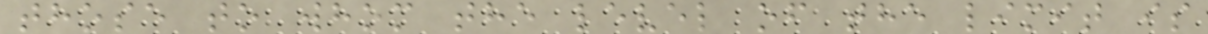those to whom the level of the limit is
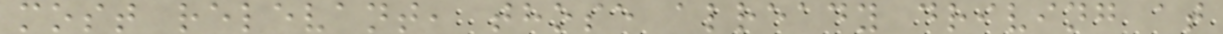most relevant, those already driving at
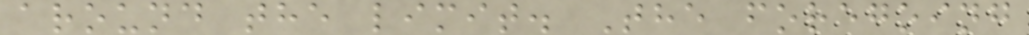around the limit. The foregoing
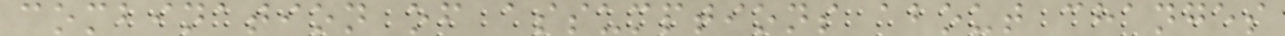combination of assumptions about changes
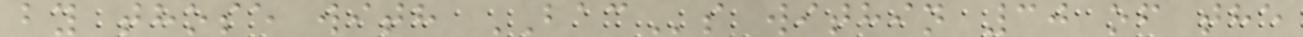by those with BACs within 30 of the
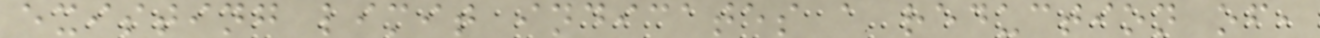existing limit indicates a reduction of,
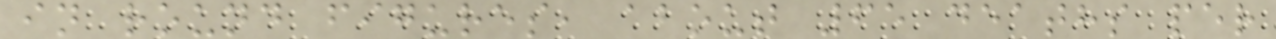in round figures, about 65 deaths per
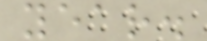year.
